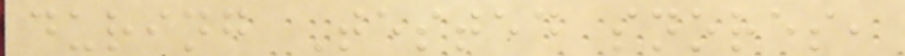during Tested snores,
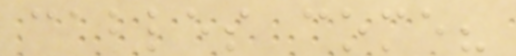cables come?
